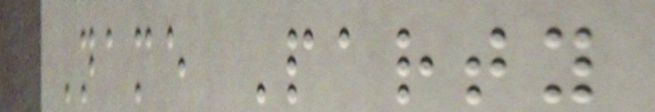Name Party
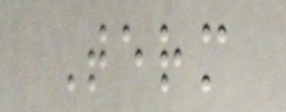Term
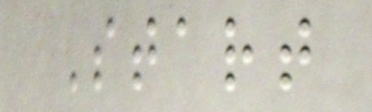Start
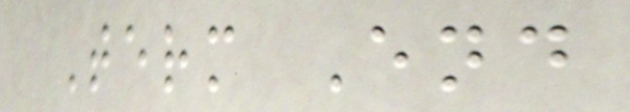Term End
